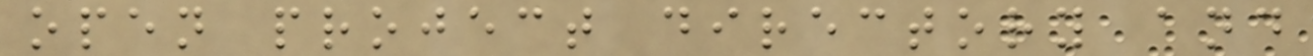open project directory and
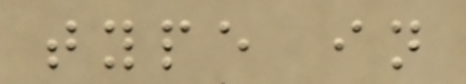type in
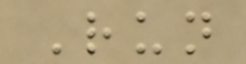Run
